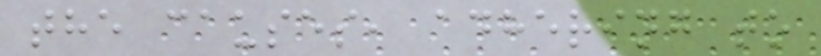the causes, adhering to
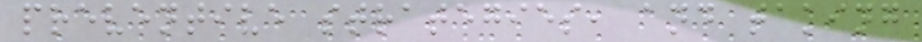preventive strategies, and taking
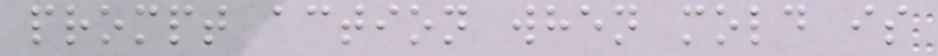prompt action when mold is
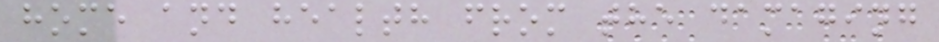home and health from the damaging
